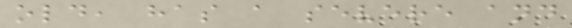old, has a severe and
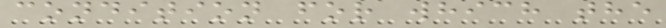condition for which the
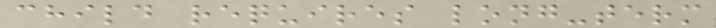child requires long-term
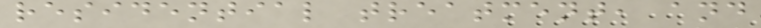residential treatment, and
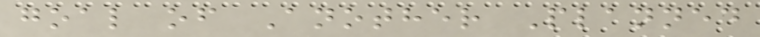goal of Another Planned
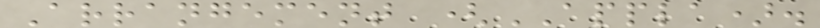Arrangement (APPLA).
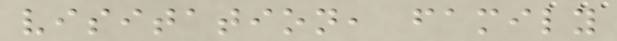visitation, family
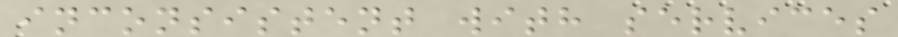inconsistent with services
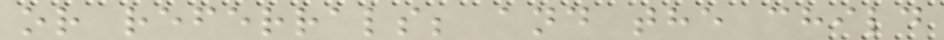or referrals; and the child
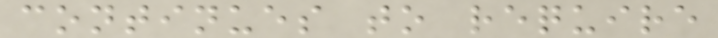continues to require
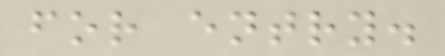for entry.
